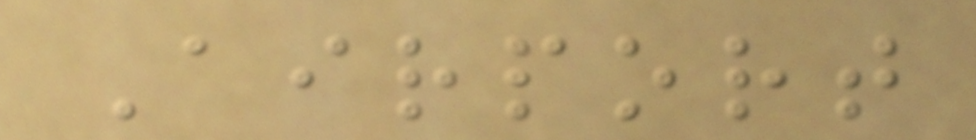Airport
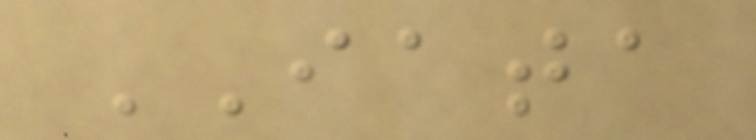IATA
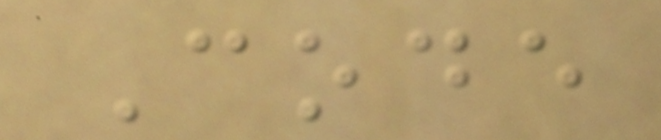Code
